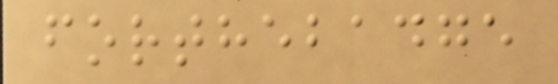forthebadge
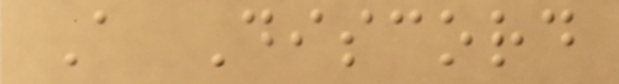A Discord
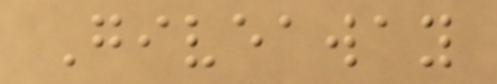Giveaway
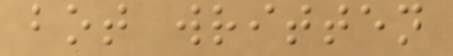bot written
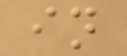in
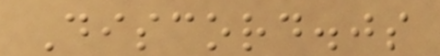Discord.js
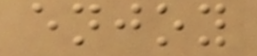enjoy
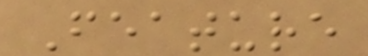Feature
